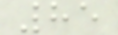85
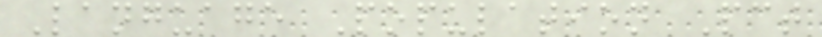Language Population Pct
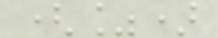(%)
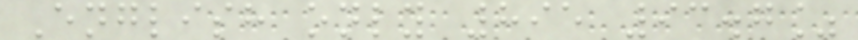English only 895 93.7%
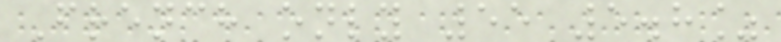French only 55 5.8%
